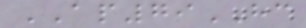AP79HC
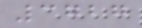3727
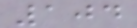104
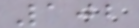102
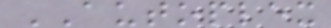AUTOPLEX
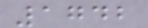1742
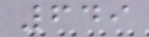649
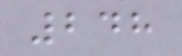248
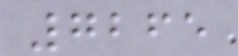7265
